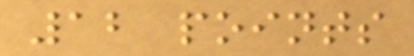12 points
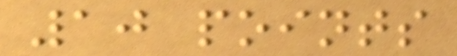10 points
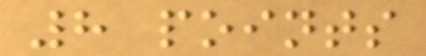8 points
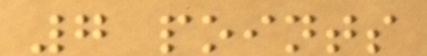7 points
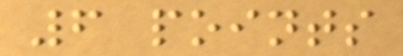6 points
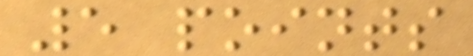5 points
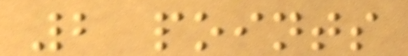2 points
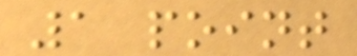1 point
